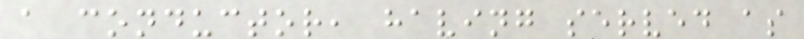a conductor, having served as
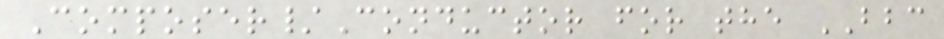Composer/Conductor for the BBC
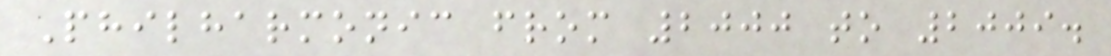Philharmonic from 2000 to 2009.
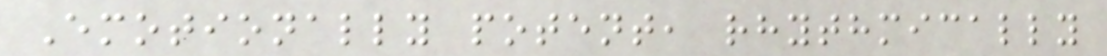Emotionally potent, rhythmically
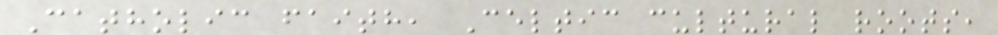Catholic faith, Celtic cultural roots,
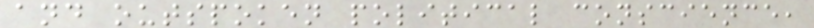and outspoken political conscience,
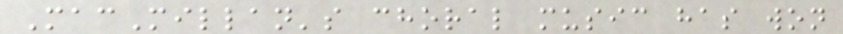MacMillan's choral music has won
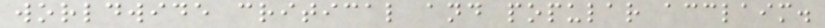worldwide critical and popular acclaim.
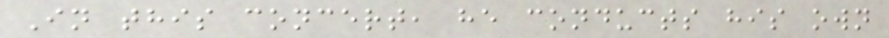In this concert, he conducts his own
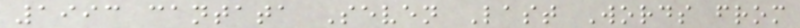1993 cantata Seven Last Words from
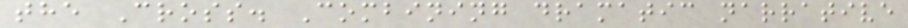the Cross. Combining dramatic narrative
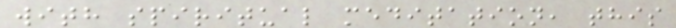with spiritual meditation, this
